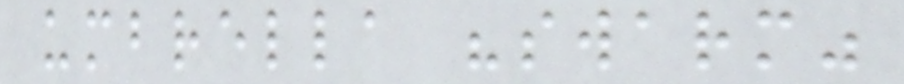umbrella "swarm"
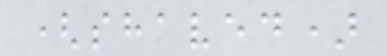(shaved)
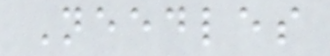Needles
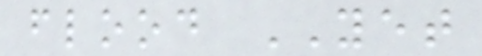flood YET
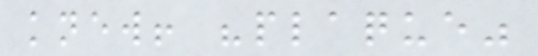knew! "plaque"
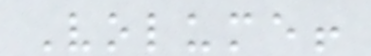Volume!
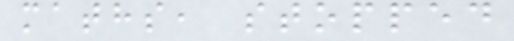maths, stopped
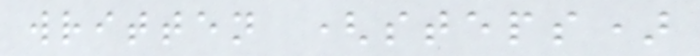written (steps)
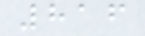816
